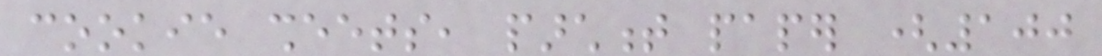cookie sheets, parchment paper (100
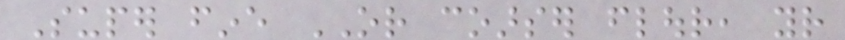Super fine OR coarser flour, your
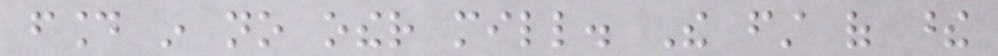found in no other mill. The first of these
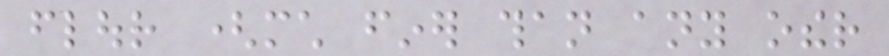flour (much finer than any other
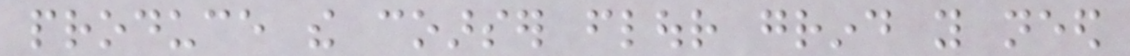produce the coarser flour grind you need
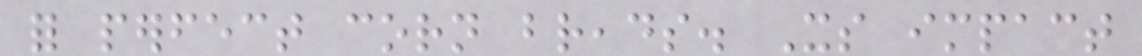for perfect corn breads. Its impact
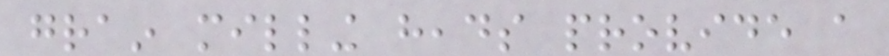grain milling heads provide a
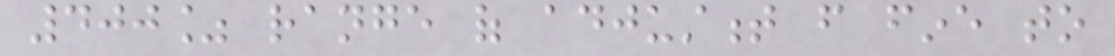400% range of adjustment from fine to
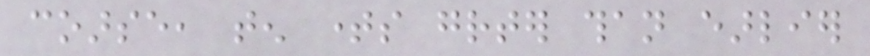coarse, ten times greater than earlier
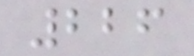226
